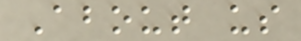About us
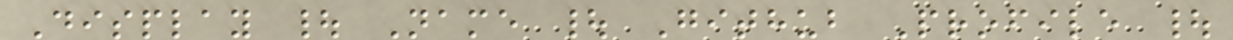Display | Name | Github Profile |
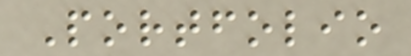Portfolio
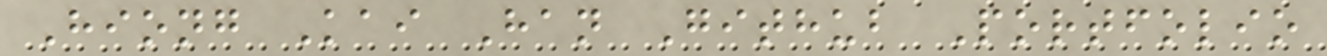Hiong Kai Han Github Portfolio
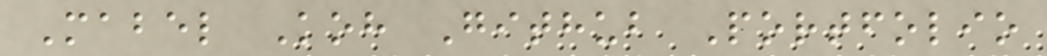Mabel Koh Github Portfolio
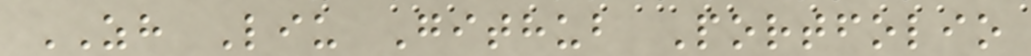ZH Liu Github Portfolio
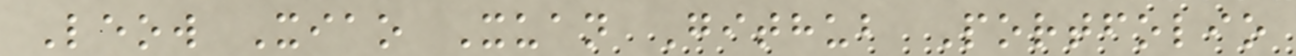Leow Xiao Xuan Github Portfolio
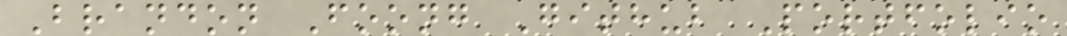Brandon Foong Github Portfolio
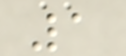1
